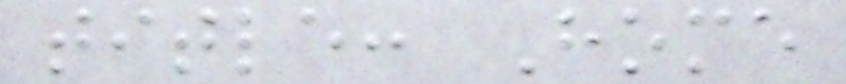title: Home
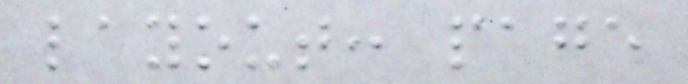layout: page
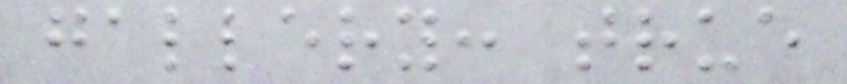gallery: true
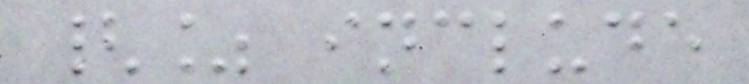{% include
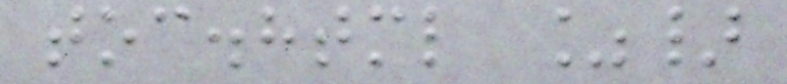toc.html %}
